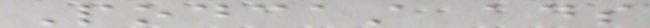Podcast ads
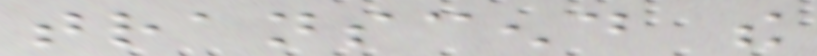transcend the
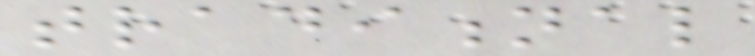traditional
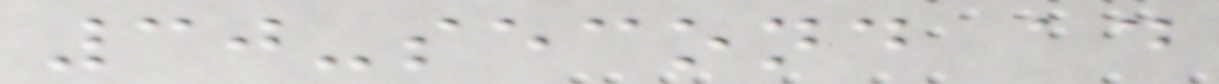30-second ad
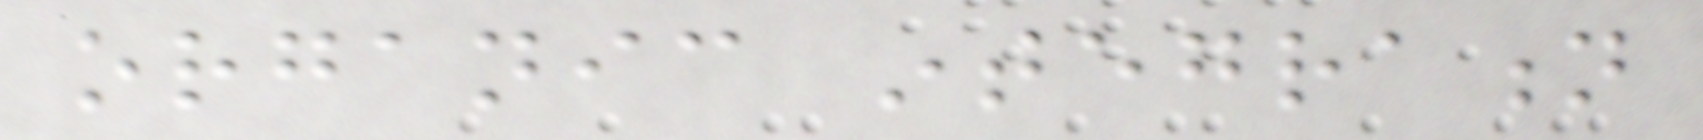organic integration
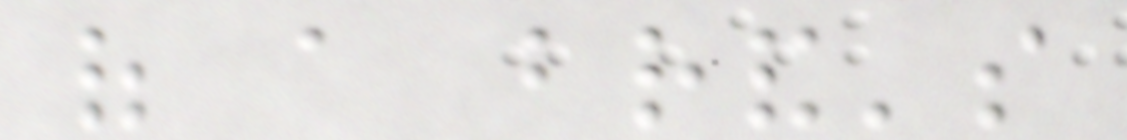of a brand's
